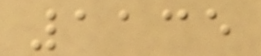1135
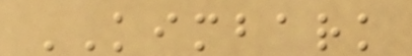KIMBARK
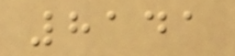8141
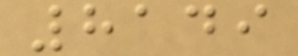8149
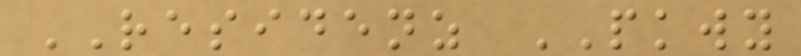RESIDENZ PKWY
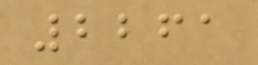2261
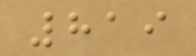819
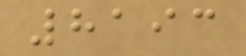8193
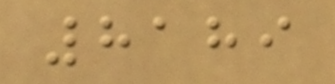8189
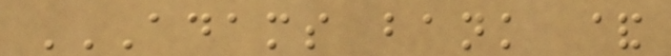ADAMS BANK &
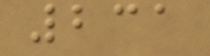231
